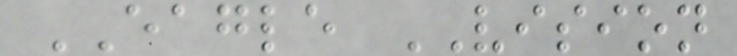EAGLE VISION
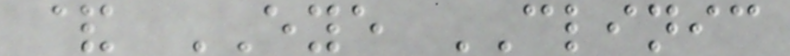& EYE CLINIC
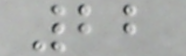22
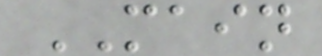MAIN
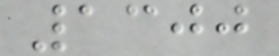1300
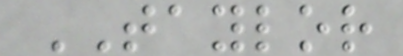TAYLOR
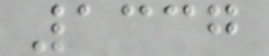1337
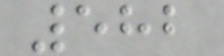582
